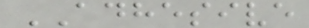ADHESIVE
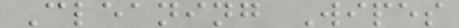Cleaning Wipes
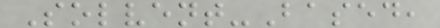Solvent-Based,
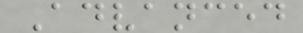Advanced
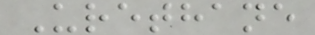Urethane
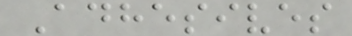Adhesives
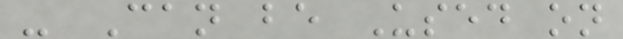- Can be Used on
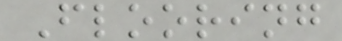Flooring
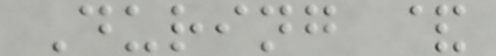During &
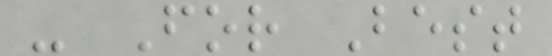- For Best
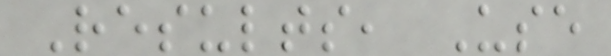Results, Use
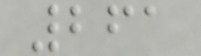261
